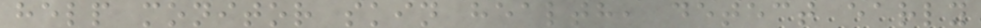help monitor skin health, detect early
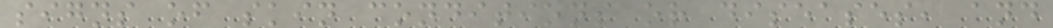signs of skin conditions or diseases, and
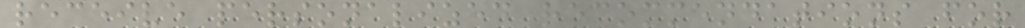receive personalized recommendations for
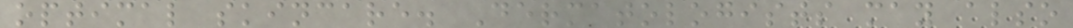optimal skincare. Dermatologists may also
